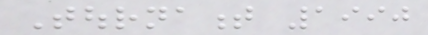Tournament 1990
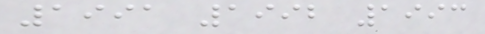1991 1992 1993
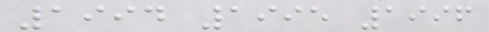1994 1995 1996
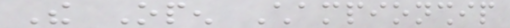The Open Championship
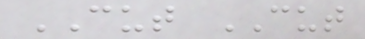CUT CUT
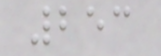253
